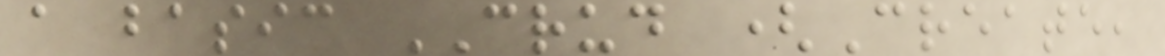a basic CRUD (Create,
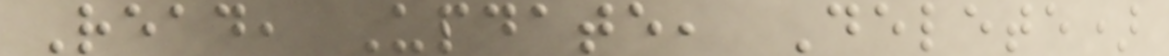Read, Update, Delete)
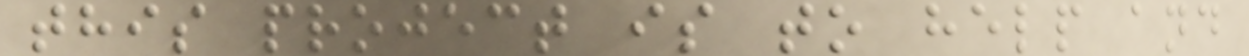this project is to help and
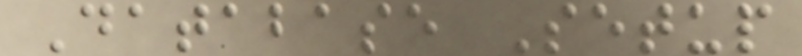Database Setup
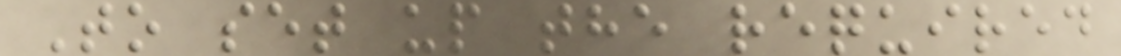To set up the required
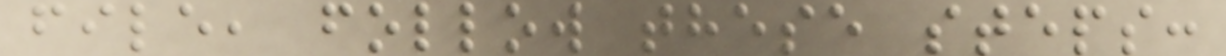file, follow these steps:
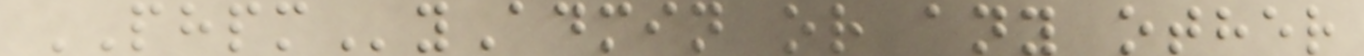PHPMyAdmin or any other
